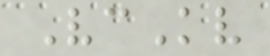VcKv
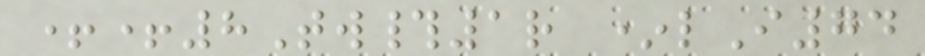++8Tw#1r *lI74
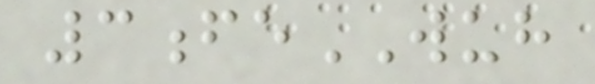3feWUH
